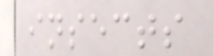insects
